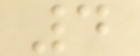4
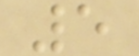5
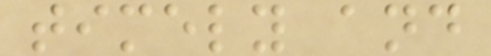timely and
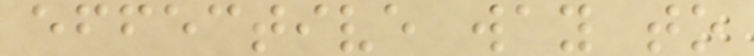effective way to
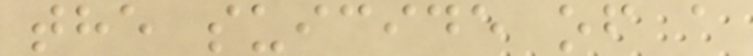the suicide of a
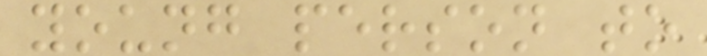young person to
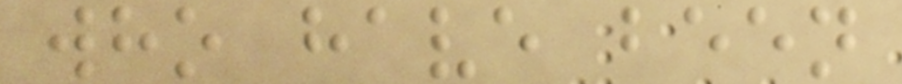who have been
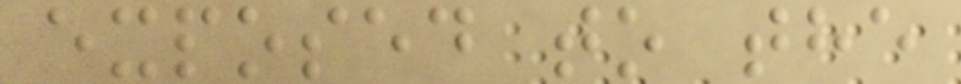exposed to the
